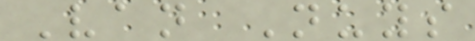Van Nuys
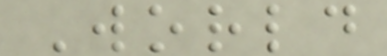World
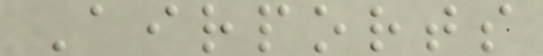Airports
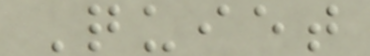Quiet
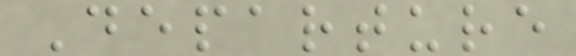Departure
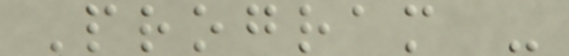Program -
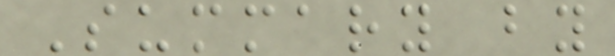Summary by
